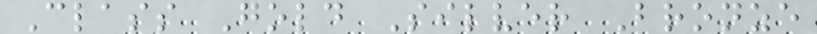Class Gold Silver Bronze
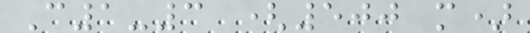C1-3 (500 m)
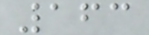163
